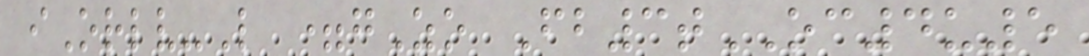iOrlv-L =gZo Fb3tOC4u5
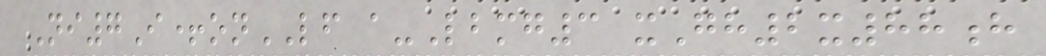Ni7I+onLF a-Lbmg3 xGh2x88h
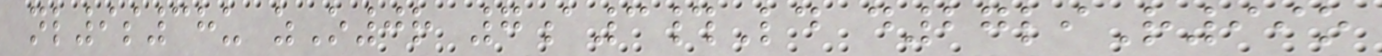nl9s38u zO0r 7a3#Ld d27liR99o
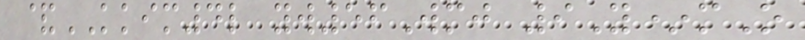&KKIM4l yw56Wmj 9Y*mO
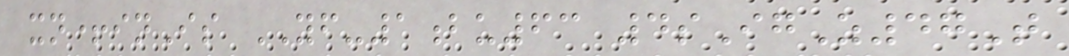xn+inIs YF-1bu63 4sIgZ47T
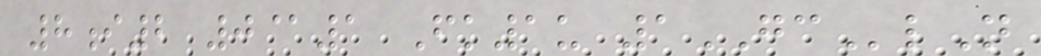8i2 0@1 Fk1u 1GClN
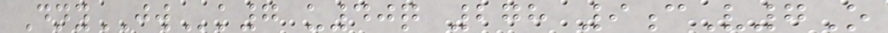DnyJWk7 u40q 278 9cV7O
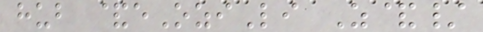hub &eOziLi Z&/
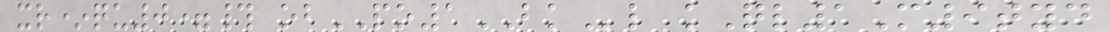xr*qu0=# obPO1BKl kQl1M9tyd
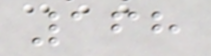168
